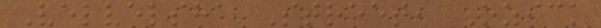Velvelsha Street, Ozick
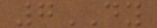7DY
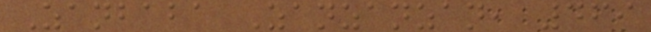Zanbaba Zanzanzan, 469
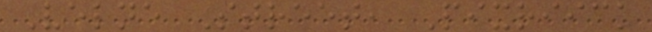Velne Street, Pixriick
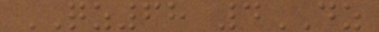QZ68 4DZ
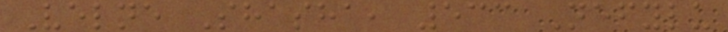Velne Shasha, 533 Nefylu
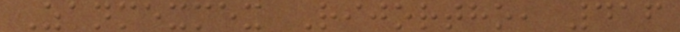Zanmexmex Rijortho, 416
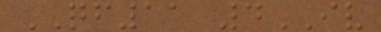QF11 4IV
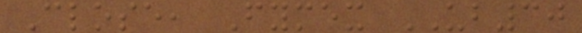Close, Fymex UB30
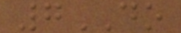7DO
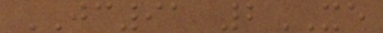JC91 2XE
